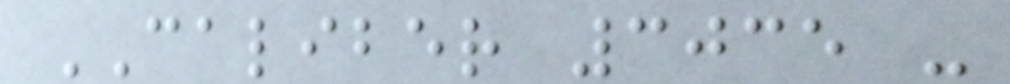CALIBER 3035 -
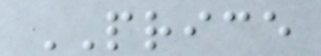PRICE
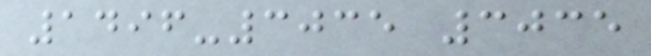1496-3035 3035
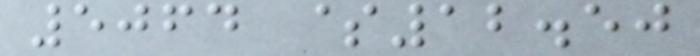5064 $12.50
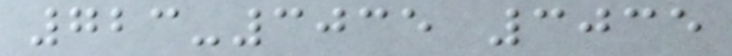723-3035 3035
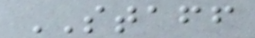STAFF
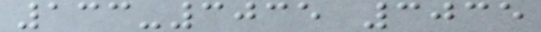133-3035 3035
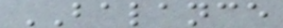BALANCE
